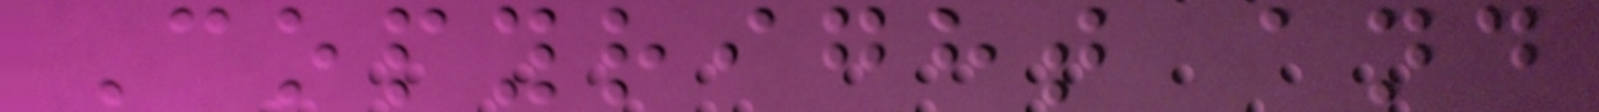Copyright and
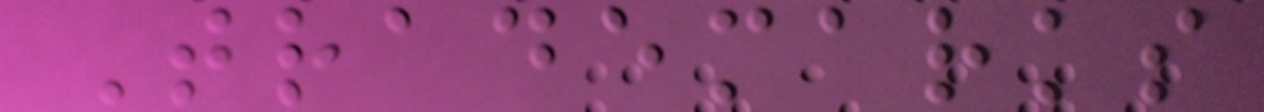Trademarks
